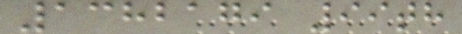1382179 99th
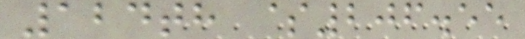124th $206.55
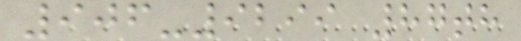906-9299 87th
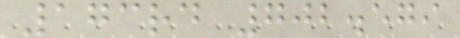173rd 702.579
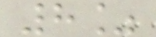8%
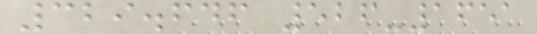329.646 526-1651
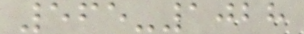565-1028
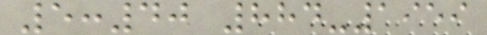5:40 884-1959
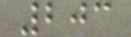203
